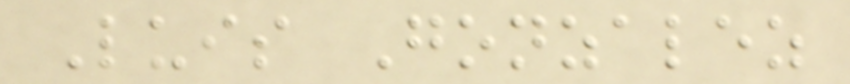Luis Gonzalez
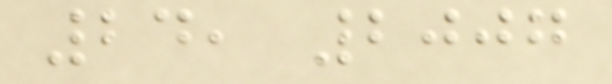24, 2007
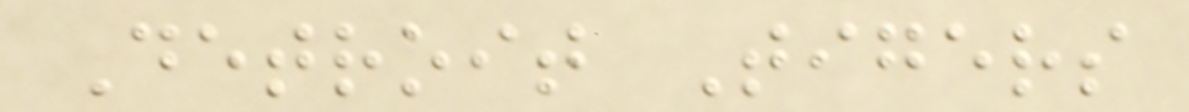Detroit Tigers
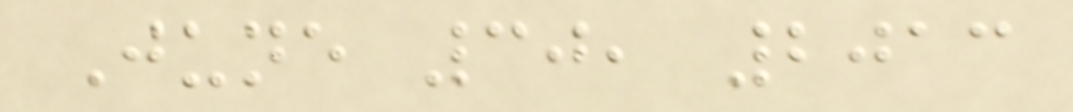June 30, 2013
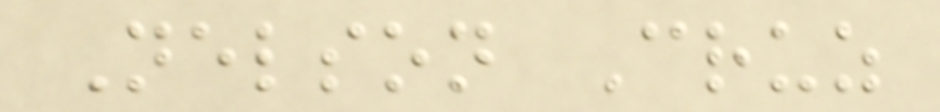Nelson Cruz
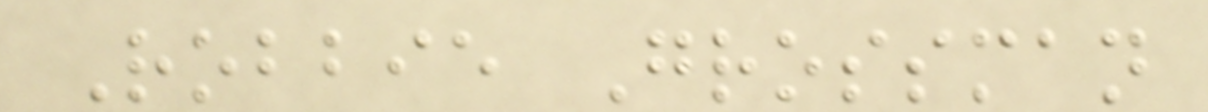Robbie Grossman
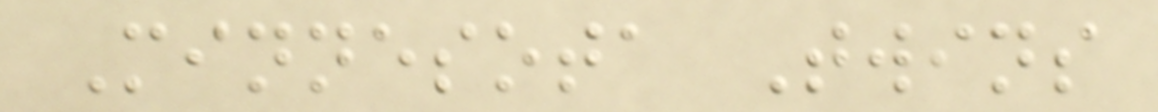Minnesota Twins
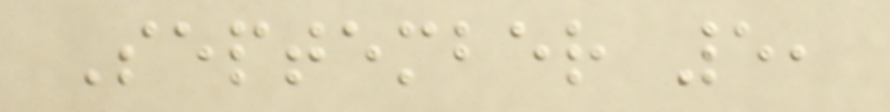September 5,
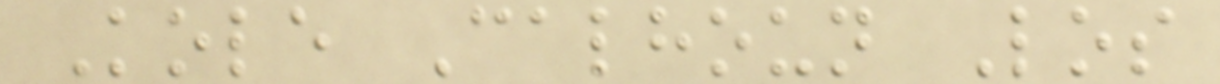Kole Calhoun Los
